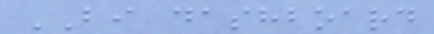BI dashboard
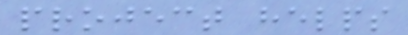project helps
